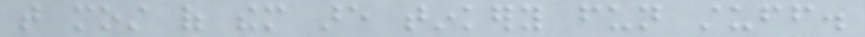that most of them are tinkery fun stuff.
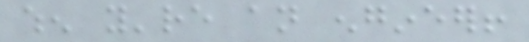when you're an engineer!
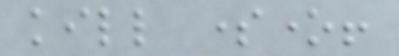kill someone!
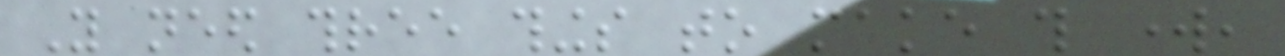You need three things to make this work,
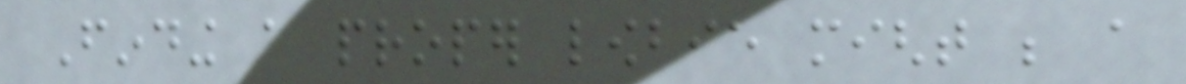Finding a proper lowbie might be a
